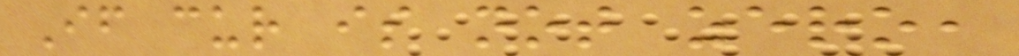If cur is not zero,
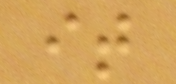it
